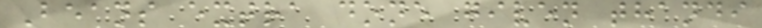Beans extra done given thandi
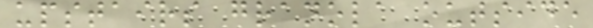upstairs granola outside
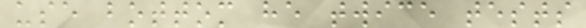use bottom he twice tests
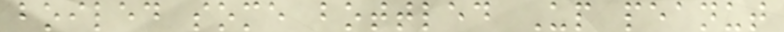boiled some bottled Up peanut
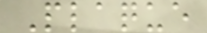Plaque
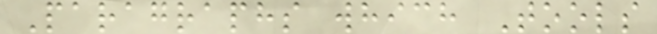Paragraphs which Tools
